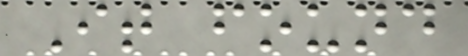It found
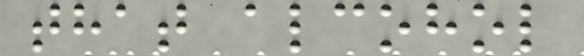that alcohol
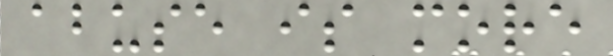abuse is more
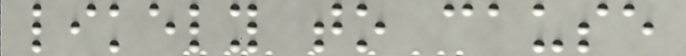likely to cause
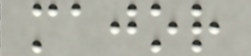major
